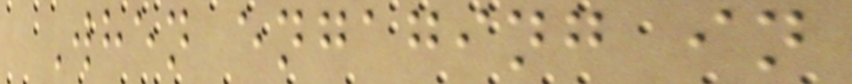When engaging in
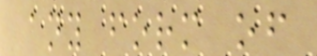any form of
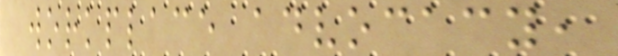workplace advocacy,
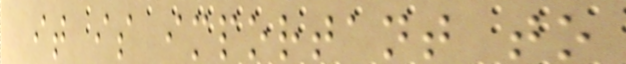it is important to
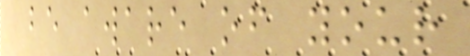be aware of your
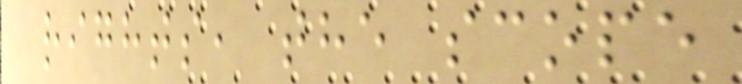rights, the scope
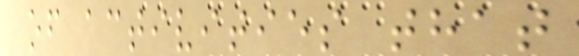of activities that
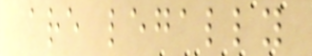are legally
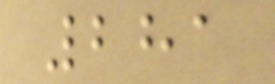281
